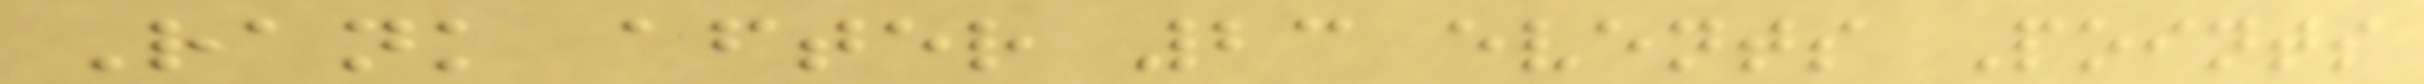Rank after 23 events Points
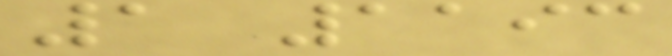1 1193
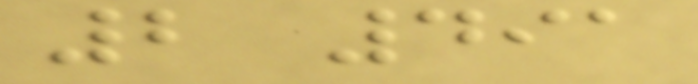2 491
